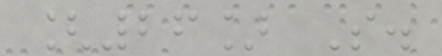[26] S.
